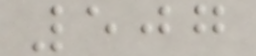507
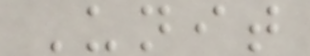Unit
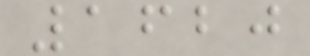1620
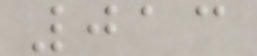013
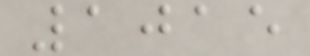1015
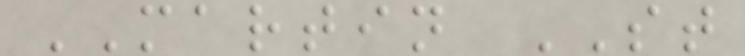MARTIN ST
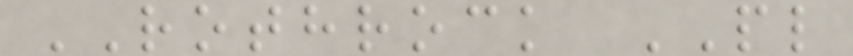ROTHROCK PL
